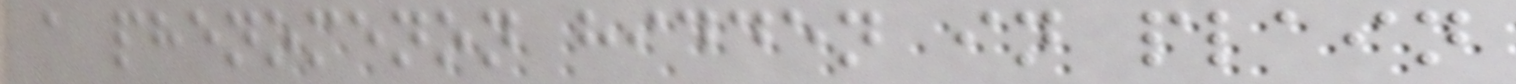a phenomenon hidden in plain
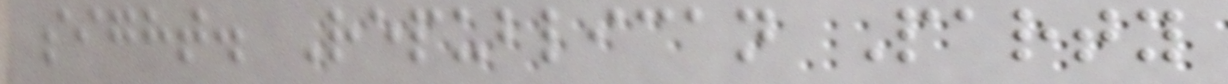sight. Republican Party
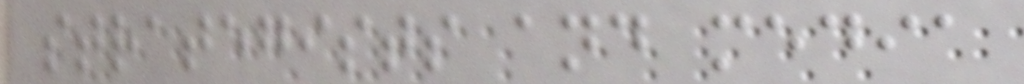strategists and media
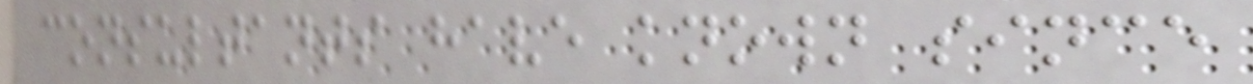consultants have known since
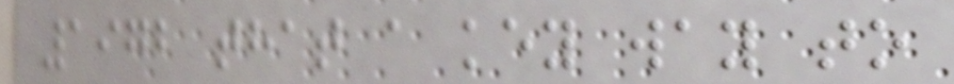1972 that a key way to
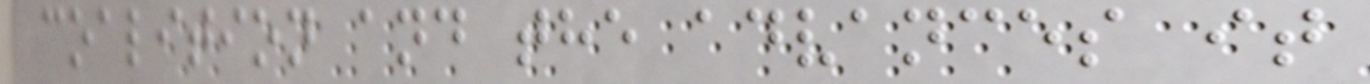coalition and the advances it
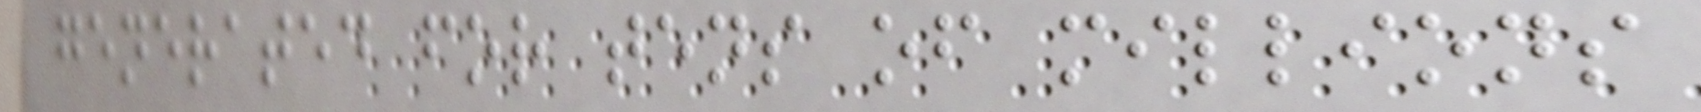generated for tens of millions
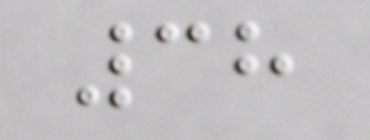38
